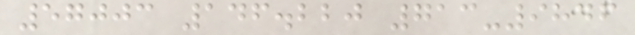57003 146.220 713-9846
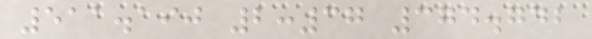511.190 2:37 374.742
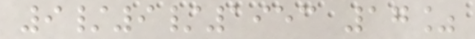9/9/1953 17%
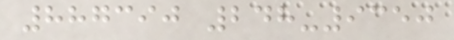887390 248-9350
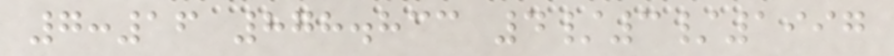7:16 878.833 4/3/1997
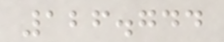126.744
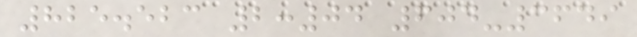825.523 2:04 604-3649
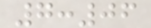7:06
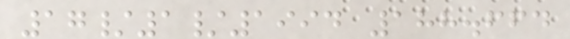17/1/1994 188.664
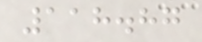118.87
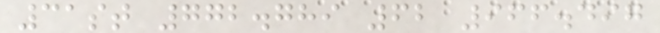31st 772.789 62 966.497
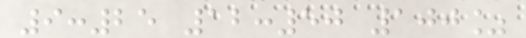9:25 12:50 100%
